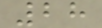28
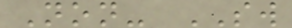Non- SW
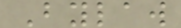Bylaw
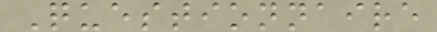Questionnaire
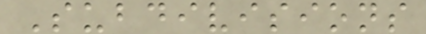Subdivisions
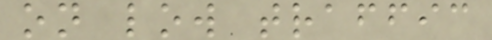on low traffic
